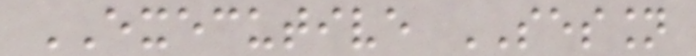EXECUTIVE SESSION
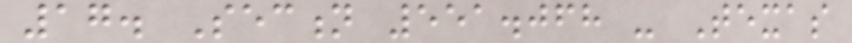17. Section 551.068 - Texas
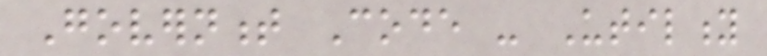Government Code - Utility
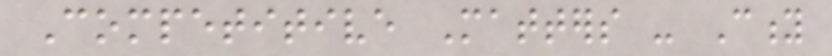Competitive Matters - City
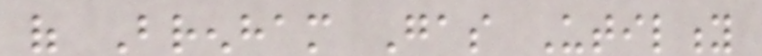of Brenham Gas Utility
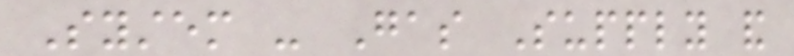System - Gas Supply and
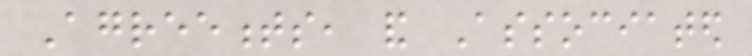Agreements, and Associated
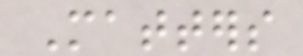Matters
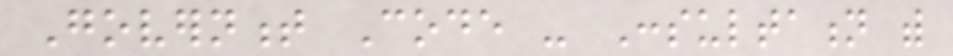Government Code - Consultation with
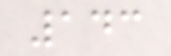143
